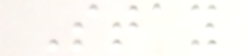Stay
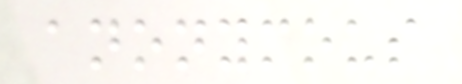anonymous
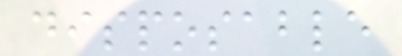disposable
